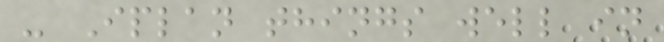- Iplan things well in
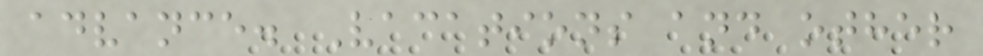advance. Vacations and other
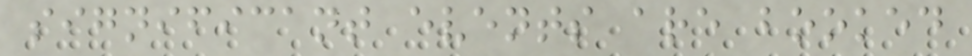significant events are booked
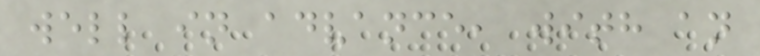well in advance, with an
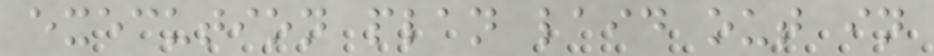execution plan laid out in
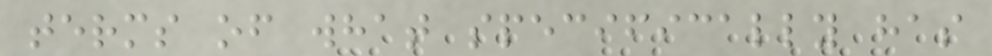terms of what specifically has
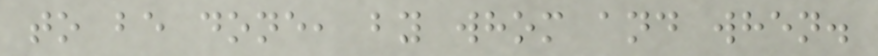to be done, by whom and when.
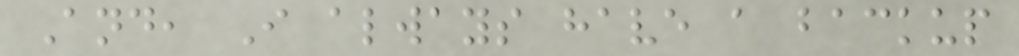And, I always have a backup
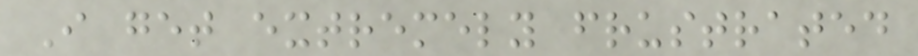I get extremely frustrated
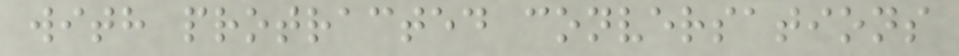with protracted conversations
